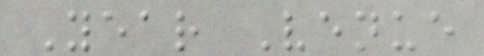Year Venue
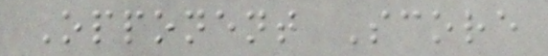Opponent Score
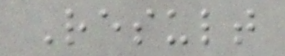Result
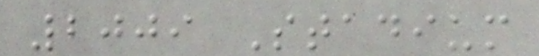2009 Stadium
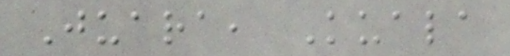Juara, Kuala
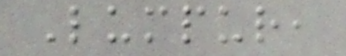Lumpur,
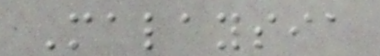Malaysia
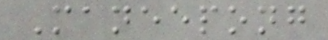Maneepong
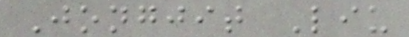Jongjit Liu
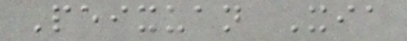Peixuan Xia
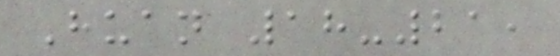Huan 18-21,
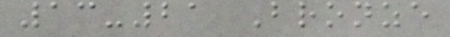13-21 Bronze
